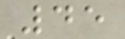45
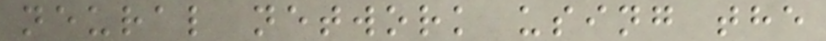neural network using the
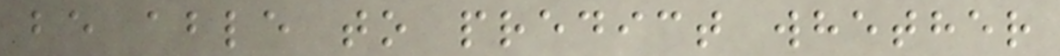be able to predict whether
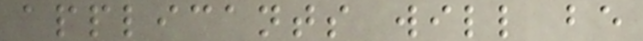applicants will be
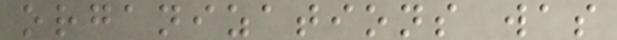organizations was
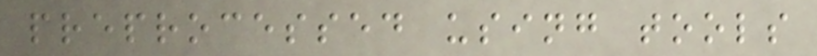preprocessed using tools
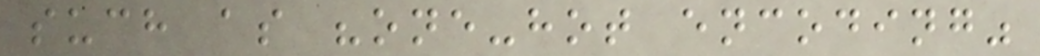such as "one-hot encoding"
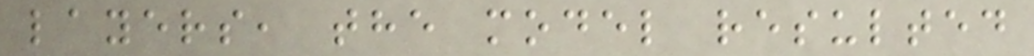layers, the model resulted
